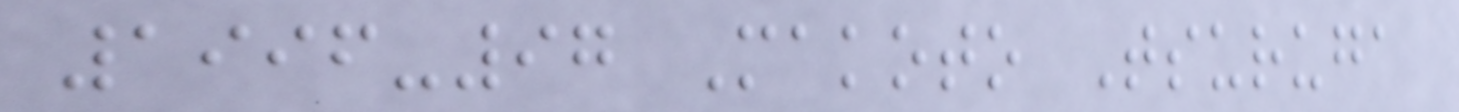1996-97 Makoto Tsuruga
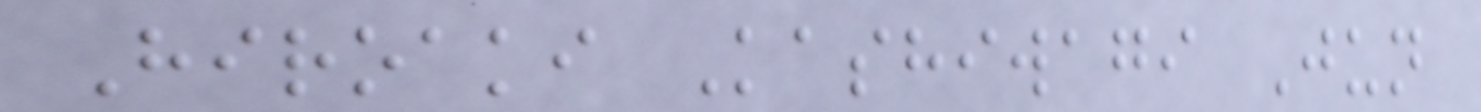Hiroaki Kashiwagi Jun
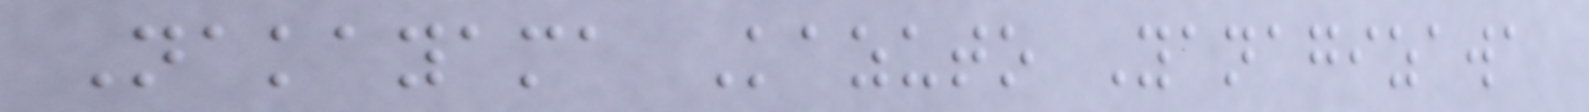Nakayama Kazuto Yanagizawa
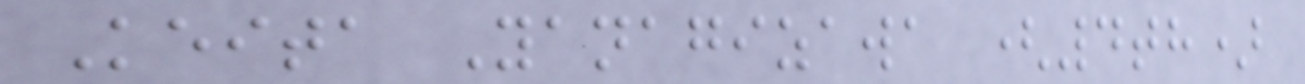Keita Yanagizawa (4th)
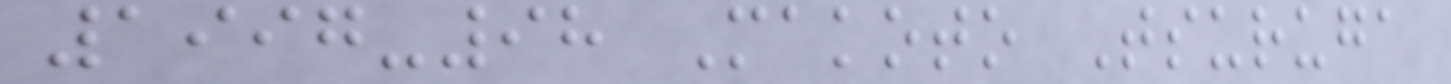1997-98 Makoto Tsuruga
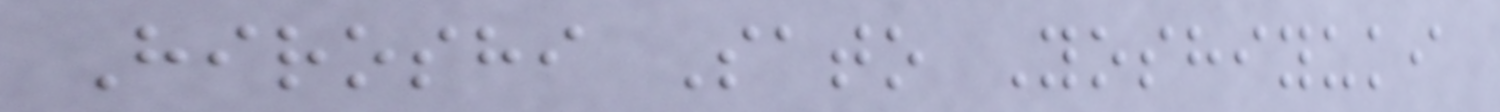Hiroshi Sato Yoshiyuki
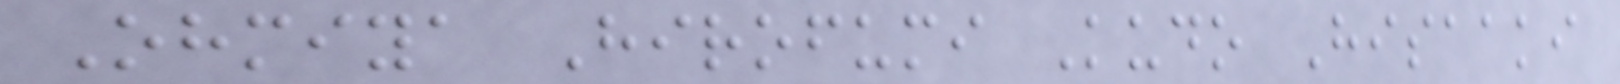Ohmiya Hirofumi Kudo Hisaaki
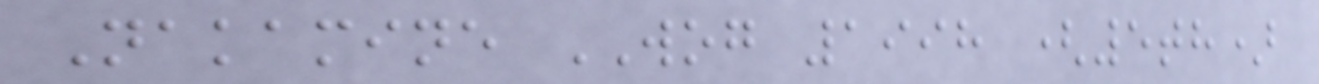Nakamine WOG 1998 (5th)
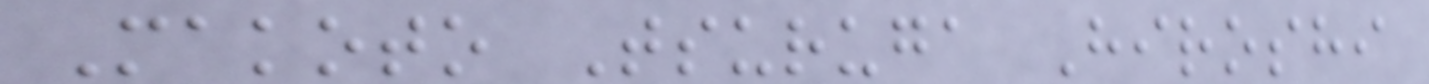Makoto Tsuruga Hiroshi
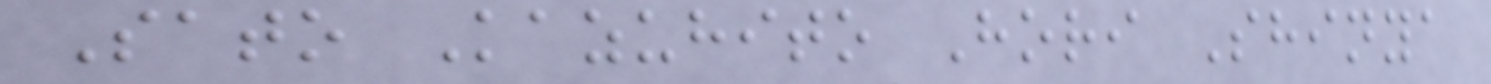Sato Kazuhito Hori Shinya
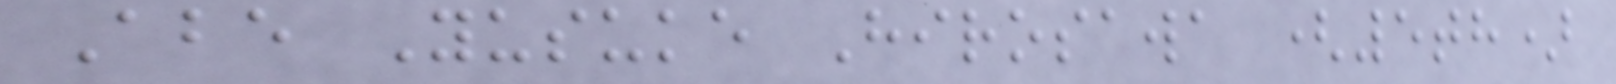Abe Yusuke Hirosawa (5th)
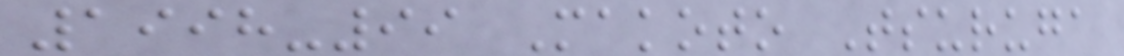1998-99 Makoto Tsuruga
